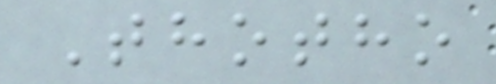Thotho
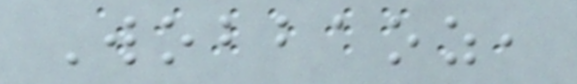Wobbaoz,
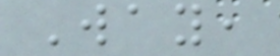Way,
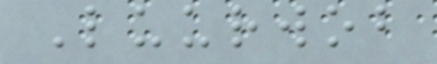Luurwob
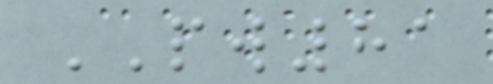PW81
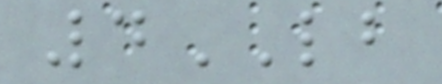4LB
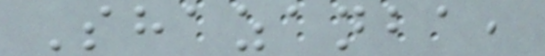Shazanba,
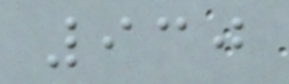930
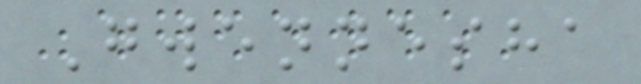Gwennesha
